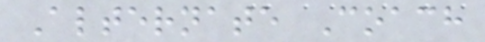Alternate Coach
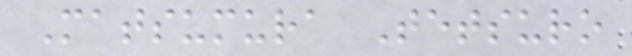Matsumura Tetsuro
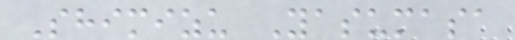Shimizu Yasumasa
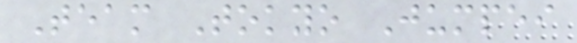Team Tokyo Jumpei
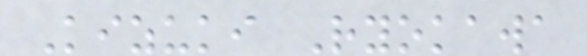Kizuki Ryokawa
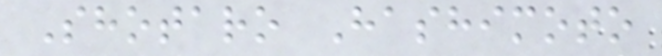Shotaro Hashimoto
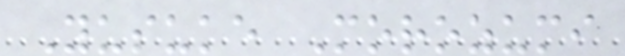Yusuke Morozumi
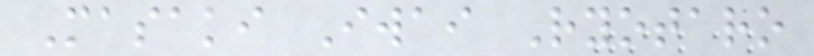Masaki Iwai Ryotaro
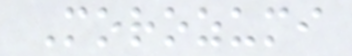Morozumi
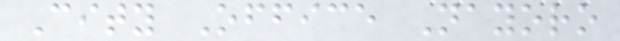City Office Nayoro
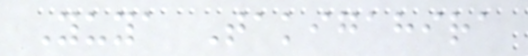Yuya Takigahira
